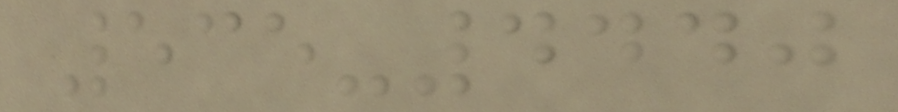535-4440
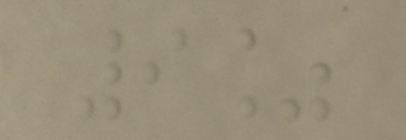9%
